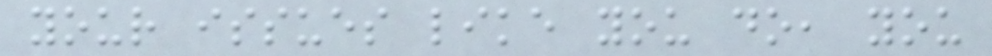your issues like you do, you
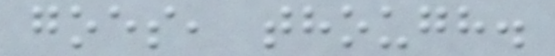goes, though.
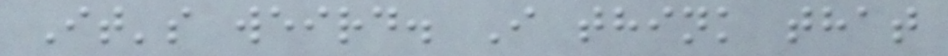It's weird. I think that
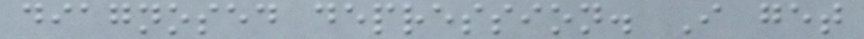diagnosed depression. I get
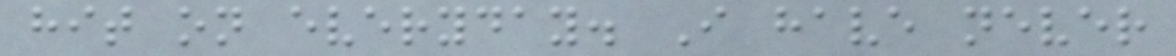hit on everyday. I have never
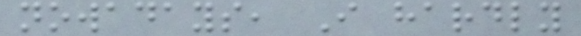nowadays, I hardly
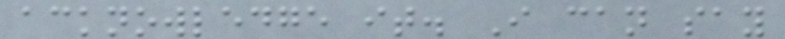acknowledge it. I can say
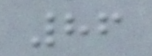86
